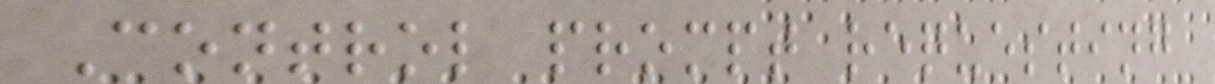Control prompt requesting
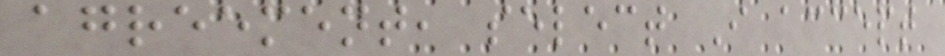agreement, select I accept
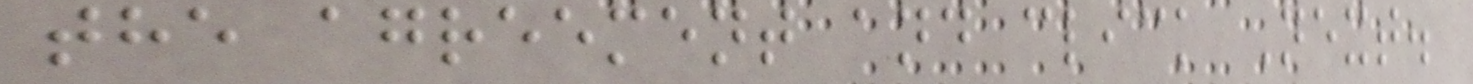the agreement and click Next.
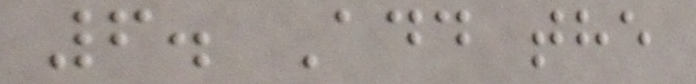6. Add the
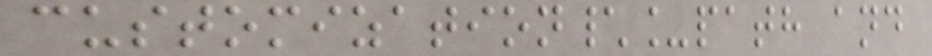customization\_path and
